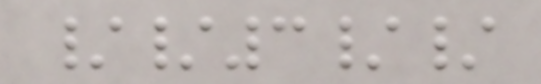//3//
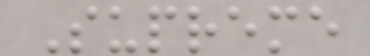Supreme
